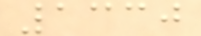1330
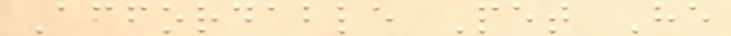Affordable Pet He
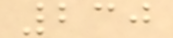230
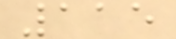115
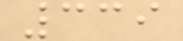339
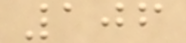106
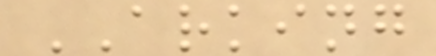ARKING
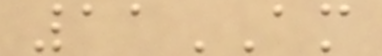11AM
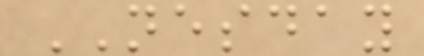NESDAY
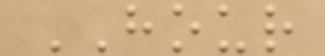HOUR
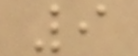9
